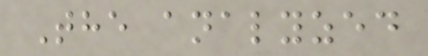The analyzed
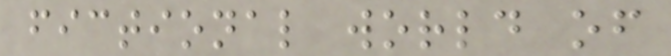fictional world of
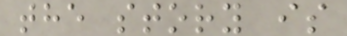the story is
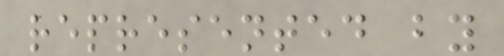represented by
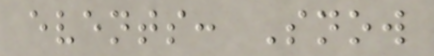events: Snow
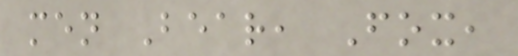men Bear, Fox,
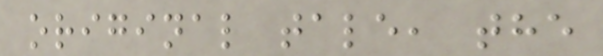original tale, the
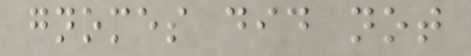gnomes did not
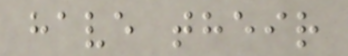have their
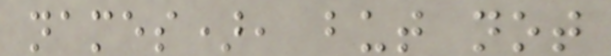names), but not
